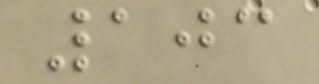103
